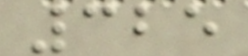325
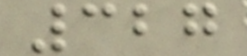327
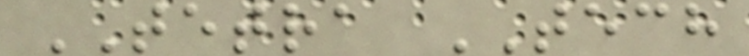TETRA TECH
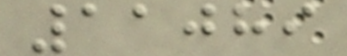11089
